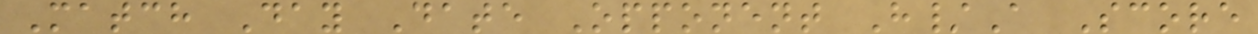Match Day Date Opponent H/A Score
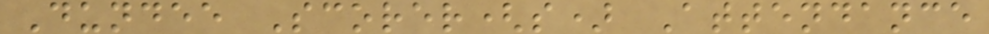Dundee Scorer(s) Attendance
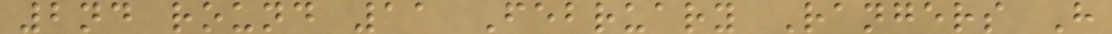2nd round 11 February Rangers H
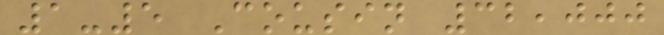1-5 Cousin 32,000
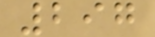297
